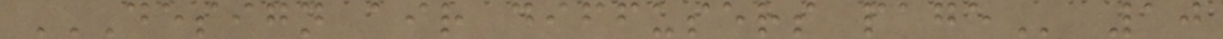DESIGN AIR DIFFUSERS PAGE 10
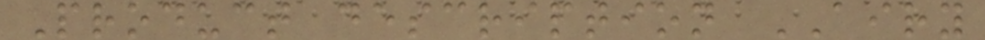Product description AIRY
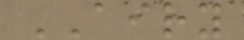AIRY
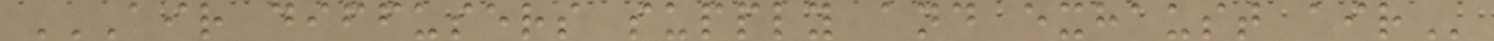AIR DIFFUSERS SUPPLY AND EXHAUST AIR
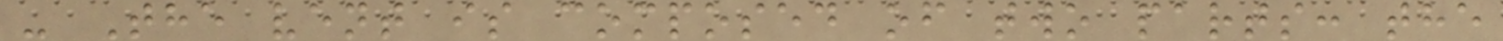- The vent is composed of two parts: the
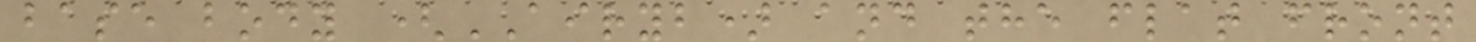base body (AIRYB) and the flat front
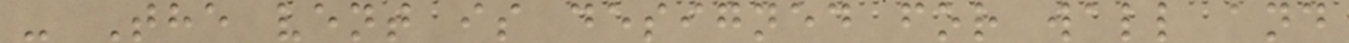- The vent is designed for wall and
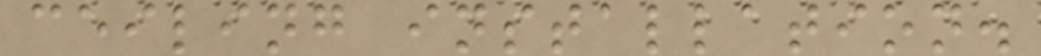ceiling installation.
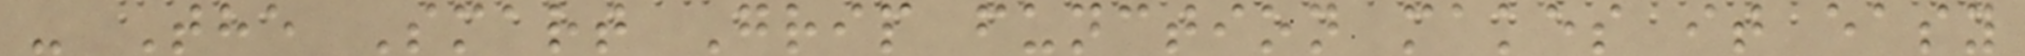- The Smart Grip function makes it easy
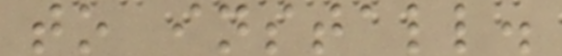to install.
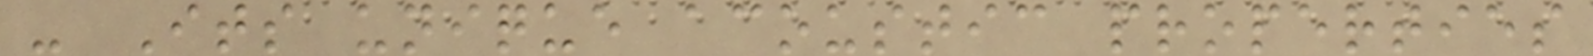- Its unique acoustic properties
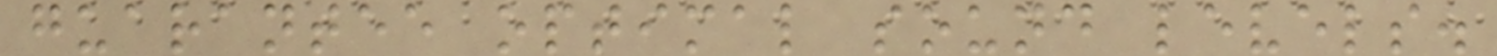guarantee optimal sound levels.
